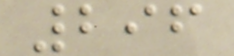296
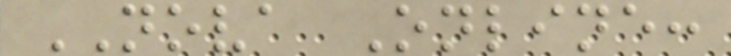NOVA Online:
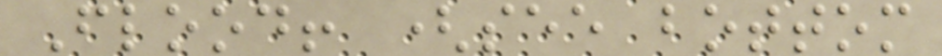Flood! (see bottom
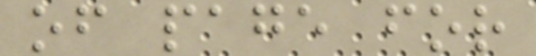of page for
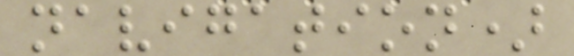navigation)
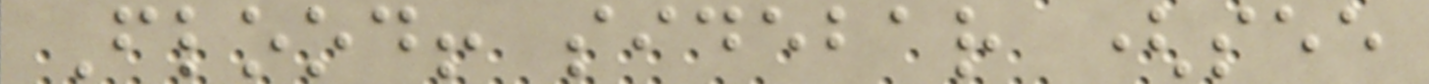Flood! sidebar (see
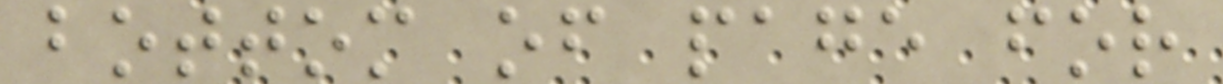bottom of page for
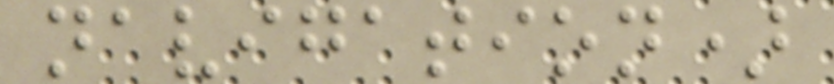navigation)
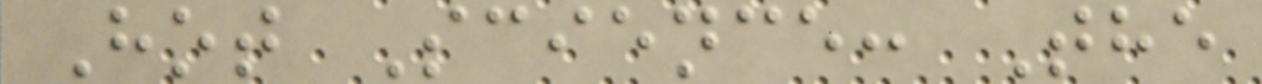Hot Science: The
